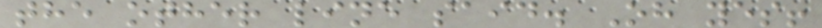the other line said. Oh yes!
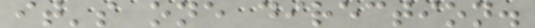it's one direction.
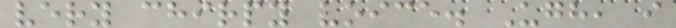very chirpy voice. Ugh, i
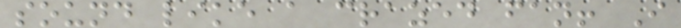sound like a crazed fan! I
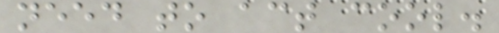need to act cool.
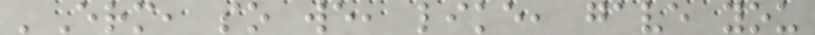'Erm, so we, like, gave you
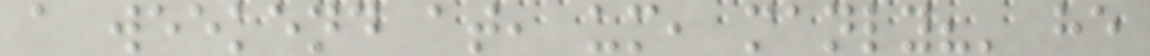a weekend at, um, manly?' he
